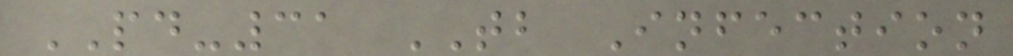PD-31 TB Infection
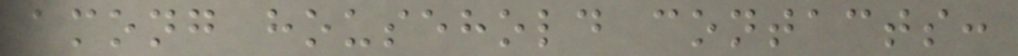among household contacts:
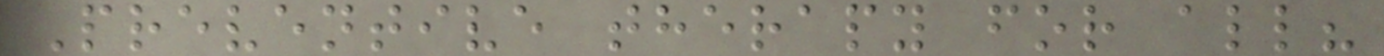Preventive therapy for all?
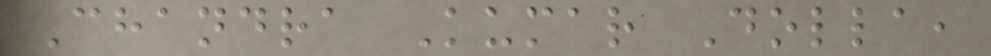Chandra Kumar Dolla,
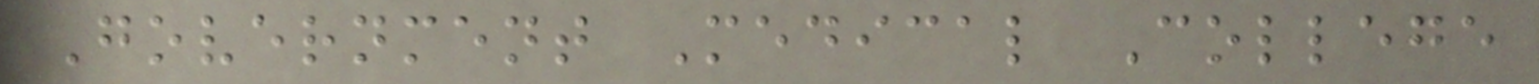Government Medical College
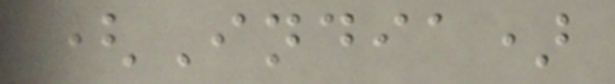(India)
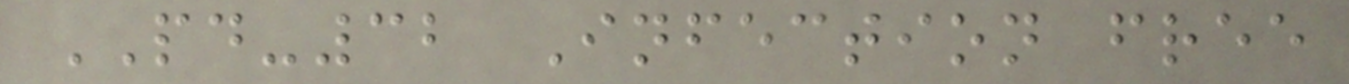PD-32 Infection free
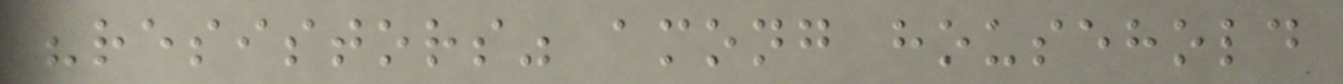"resistors" among household
